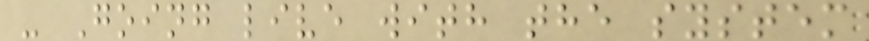- Going live with the system
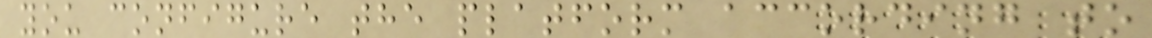you configure the platform according to
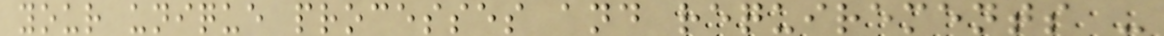your unique processes and requirements -
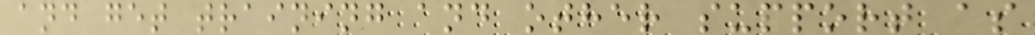and get training and other support as
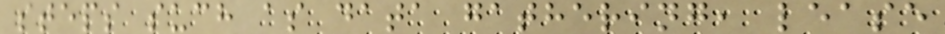steps such as data gathering, lease
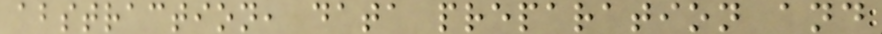abstraction, data preparation and
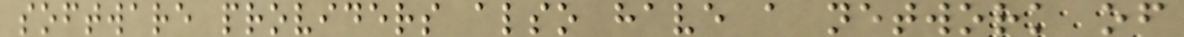software providers also have a network of
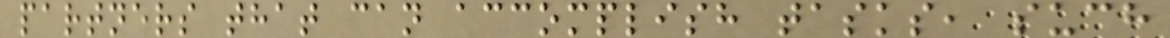partners that can accomplish tasks, such
